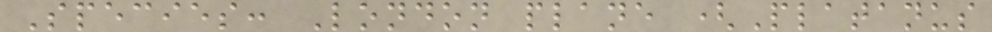Species: London plane (Platanus
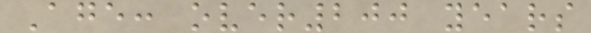Age: over200 years
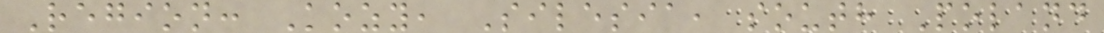Region: Kozy, Silesia, south Poland
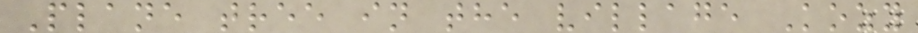Plane tree in the village Kozy
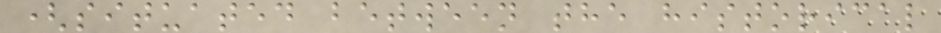(situated between the historical
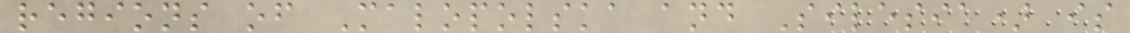regions of Malopolska and Silesia) is
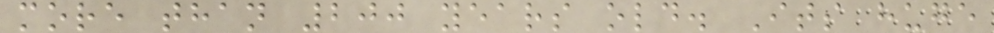more than 200 years old. Its huge
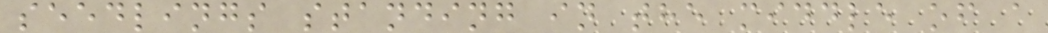seedlings standing in the middle of a
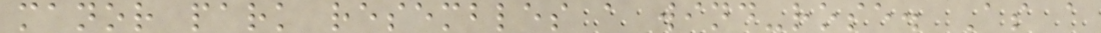manor park resembles a wind-rose. As a
